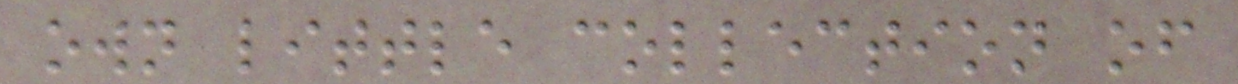own little collection of
